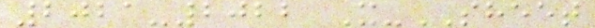2021-2022 X-SHEET
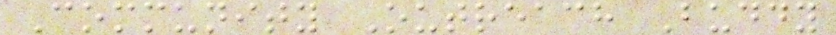Community Outreach Buddy
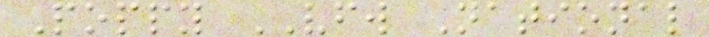Poppy VFW National
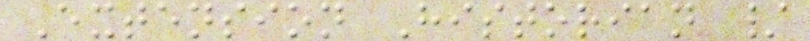Extension Historian /
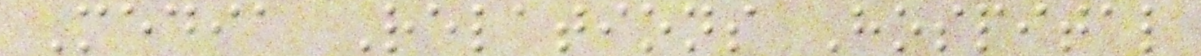Media Relations Hospital
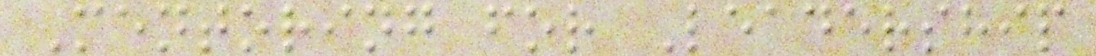Mentoring for Leadership
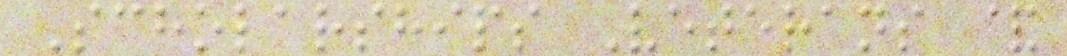Scholarships Veterans &
